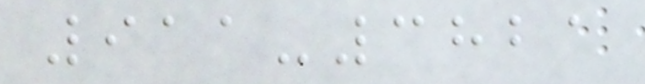911-3821
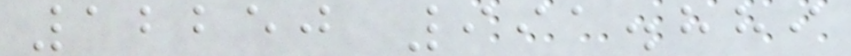12250 991.889
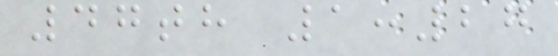47th 1:27
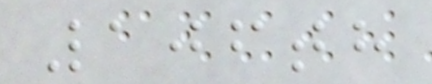106th
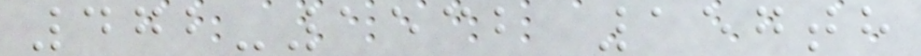472-1532 157th
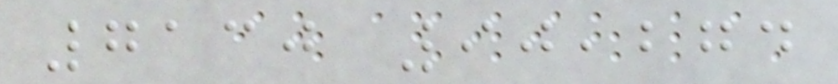7130 90,274
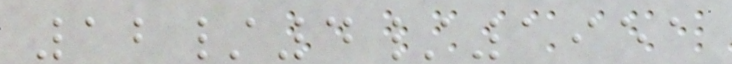12/4/1951
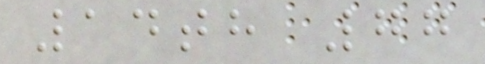14th 77
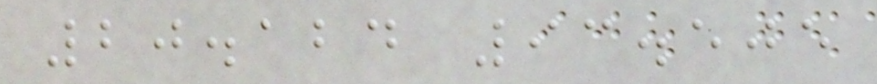20.124 93.505
